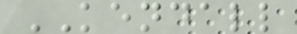KENDALL
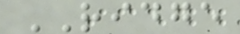RIDGE
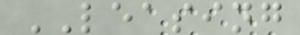LEASING
